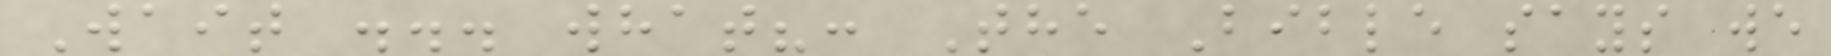Wait ... what?: The Bible says we
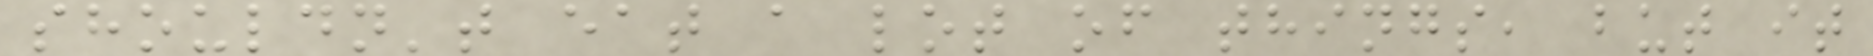shouldn't eat a lot of things, but it
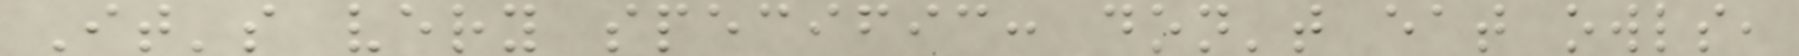It's very specific: don't eat owls,
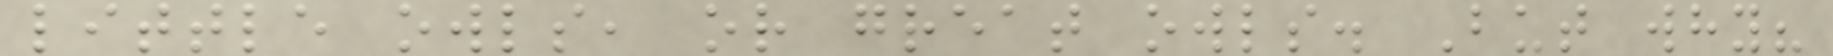little owls, or great owls. But why?
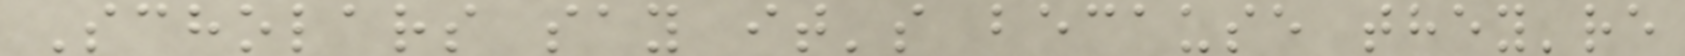Scholars say it's because they're
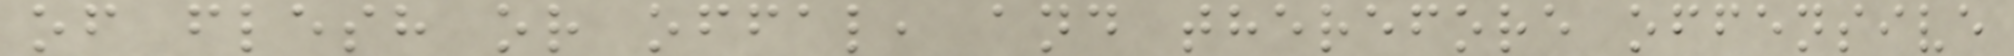of flesh or offal, and therefore offensive
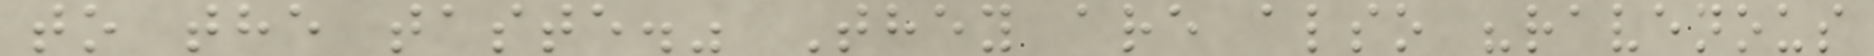to the taste." They are also "ravenous
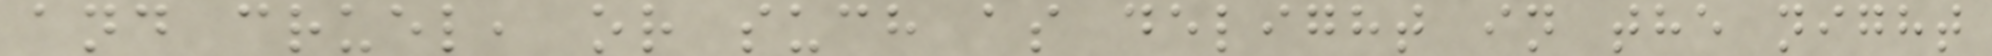and cruel, or such as delight in the night
